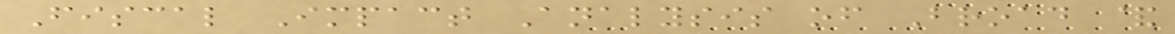Fiscal Impact Analysis of Broad &
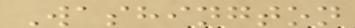Washington
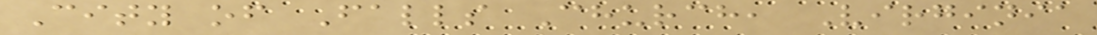City of Falls Church, Virginia
